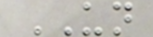UN
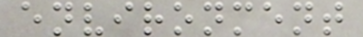environment
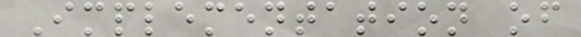Implementation of
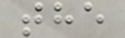the
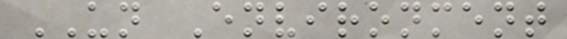UN Environment
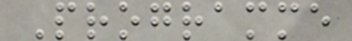Programme
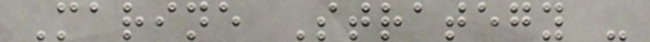Marine Strategy -
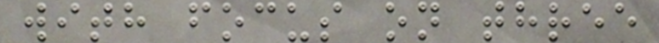with focus on three
